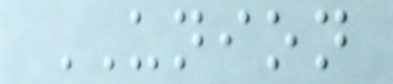UNION
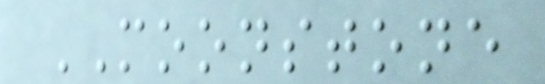MOONSTONE
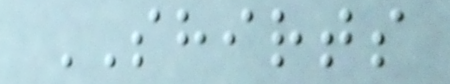SHIRTS
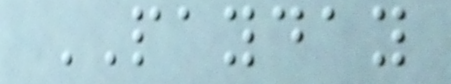PAYDAY
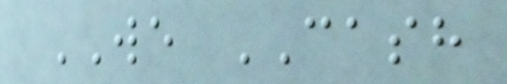WE CASH
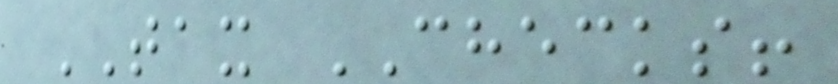TAX CHECKS!
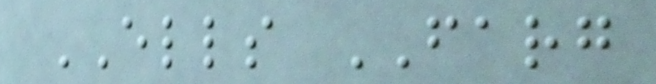ELLS FARG
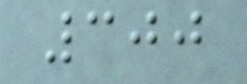300
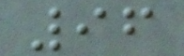96
